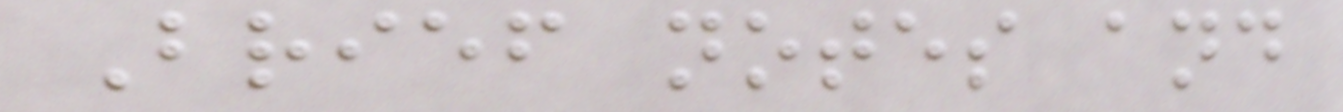Brief notes and
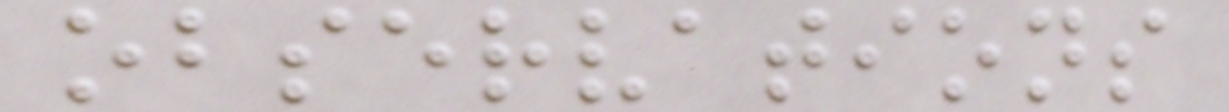observations
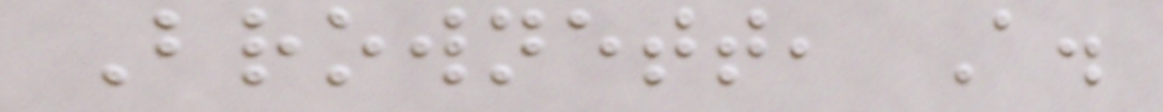Brownett, A.
